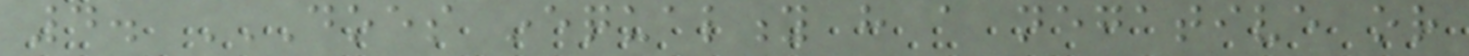4. DOES INEQUALITY HAVE A NEGATIVE OR
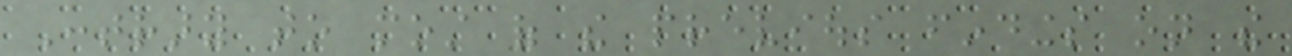Contrary to most of the previous findings on the
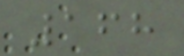168
